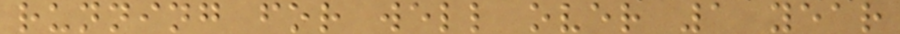running for well over 1 year
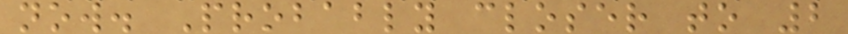now. Probably closer to 2
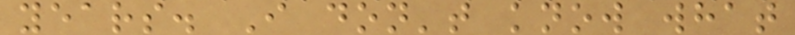years. I don't know what
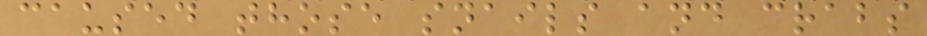caused those snails and crabs
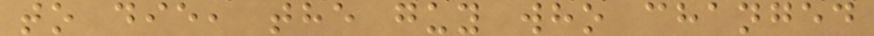to die, the guy who changed
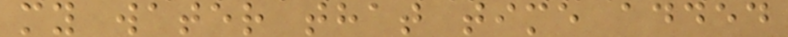my water that time added
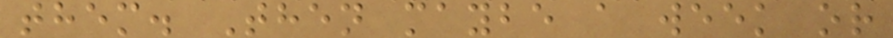them. Then maybe a week or
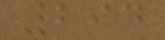294
